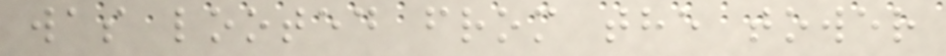was looted from the tower
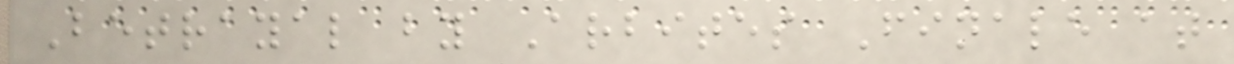Betrayal by Arbites Finale at
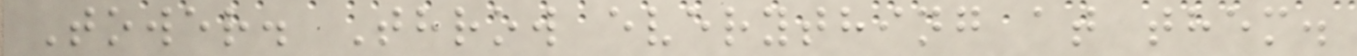Tower. Throw everything at them.
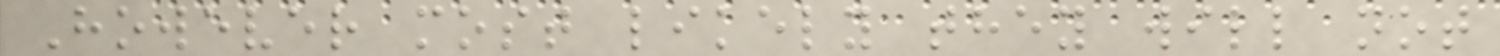However most likely they will not
